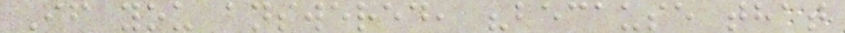If you answered, "because that
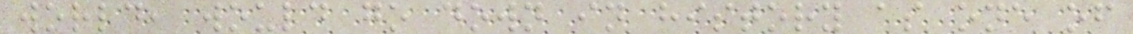world, would go down in history as one of
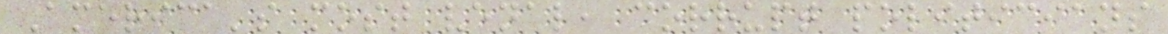America's most venal, corrupt politicians
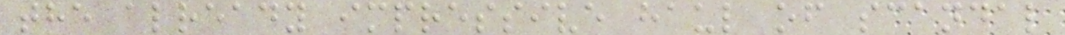the already impressive haul of scandal
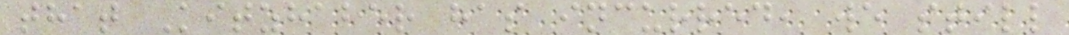that Kitzhaber has incurred, we still
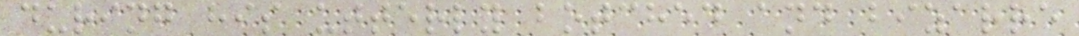during his utterly botched and bizarre
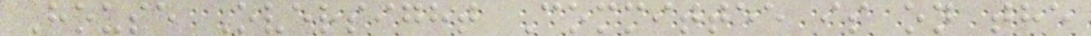House Oversight Committee is on the
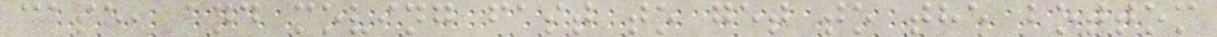case, and moving fast to get to the bottom
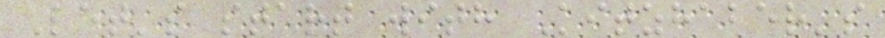Let's start with Kitzhaber's
